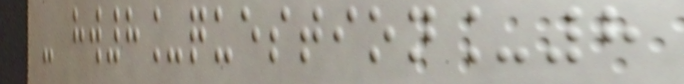- hw8_question_8
